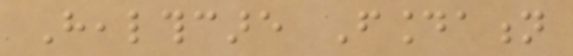Healthcare Foundation
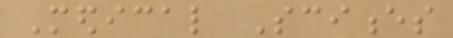Medical Sciences
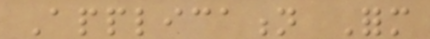Application Form
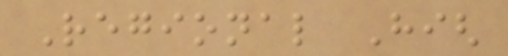Regional High
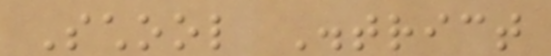School District
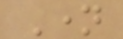Name
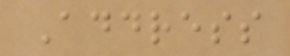Address
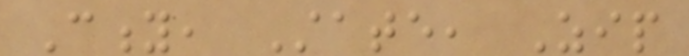City, State, Zip
